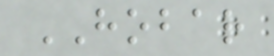HOBAR
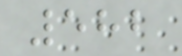582
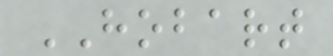HOBART
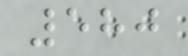580
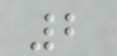2
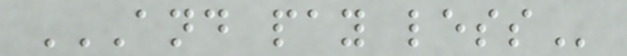AND PAY LESS
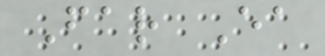Far Ea
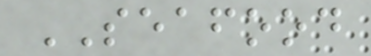SEAFOOD
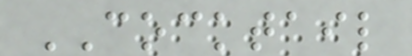COCKTAIL
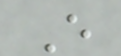E
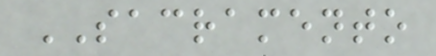SACRAMENTO
